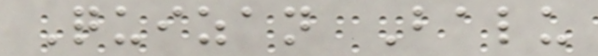Quizan Balu
